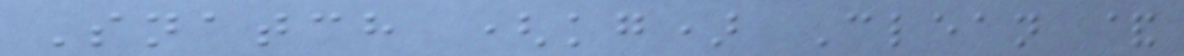Snatch (kg) Clean &
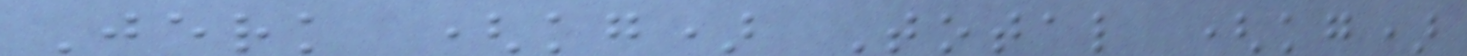Jerk (kg) Total (kg)
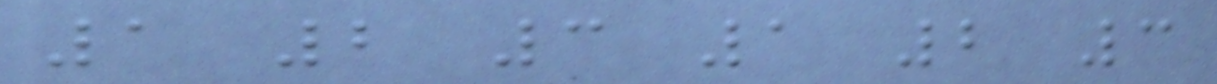1 2 3 1 2 3
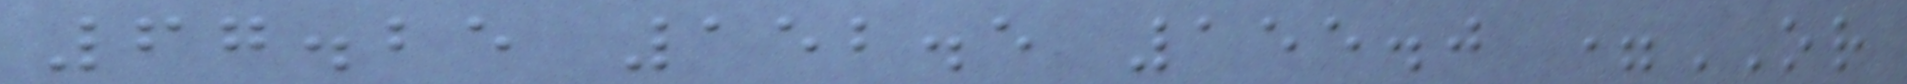67.25 152.5 155.0 =OR
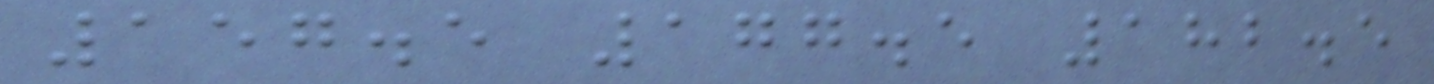157.5 177.5 182.5
